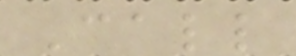Call
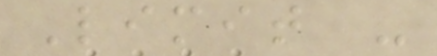Limit -
